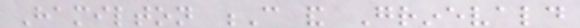Hamilton C and Grinevald
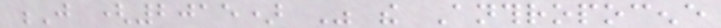J (2015) Was the Anthropocene
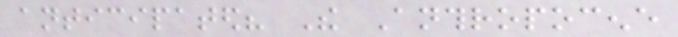anticipated? The Anthropocene
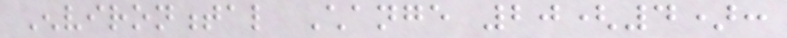Environmental Change 20(4):
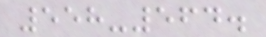558-564.
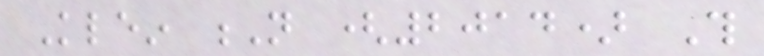Klein N (2014) This
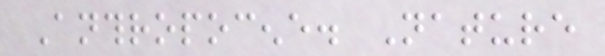Anthropocene. Nature
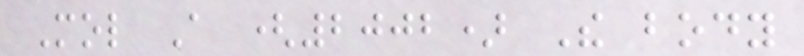Mol A (2002) The body
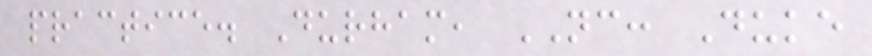practice. Durham, NC: Duke
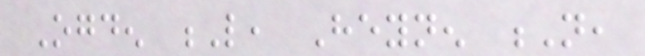Ogden L, Heynen N,
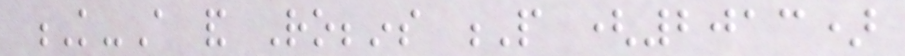K-A and Robbins P (2013)
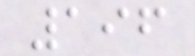196
